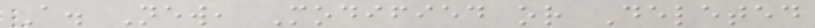A. New, Modified or Deleted
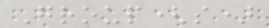Group(s)
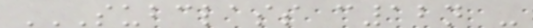SUBCLASS C12N -
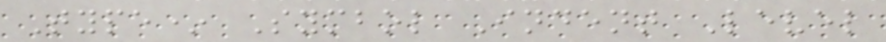Type* Symbol Indent Level
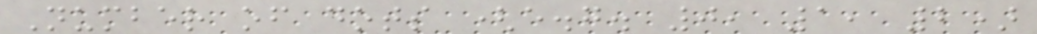Number of dots (e.g. 0, 1, 2)
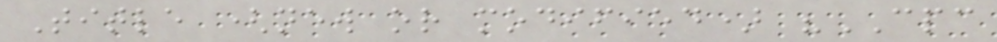Title (new or modified) "CPC
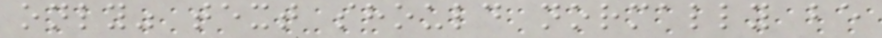only" text should normally be
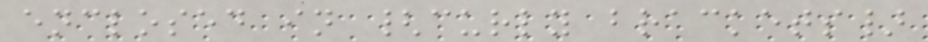enclosed in {curly brackets}
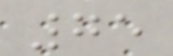75
